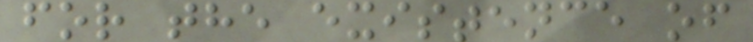for the existence of
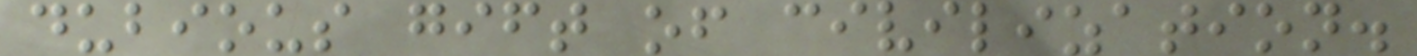dubious gift of civilization.
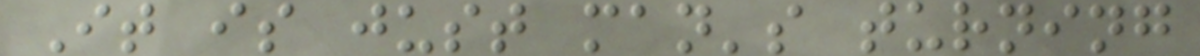It is just man's turning
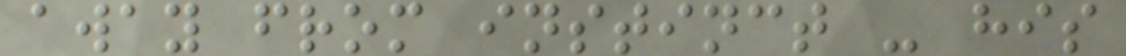away from instinct - his
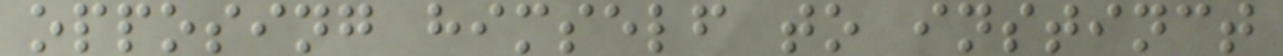opposing himself to instinct
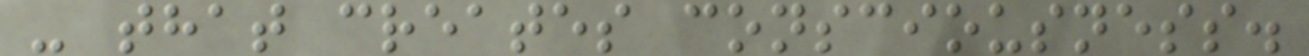- that creates consciousness.
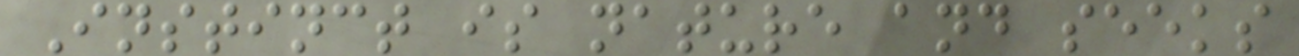Instinct is nature and seeks
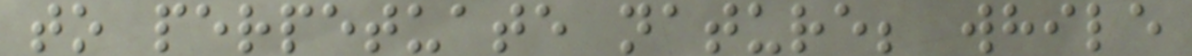to perpetuate nature; while
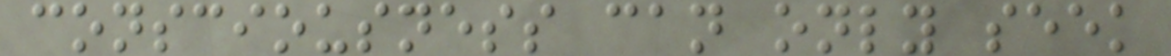consciousness can only seek
